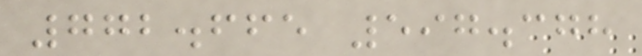772.665 597.378
